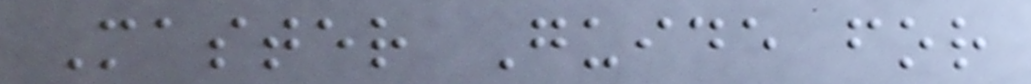Master Guide for
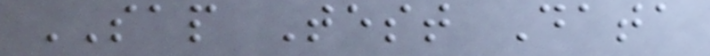SAP Test Data
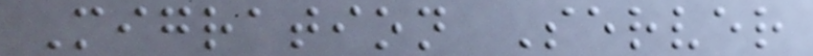Migration Server
